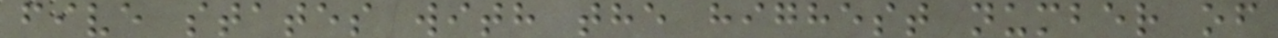five states with the highest number of
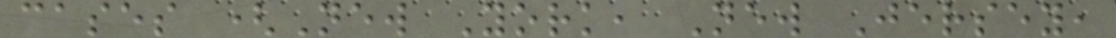cases (New York, New Jersey,
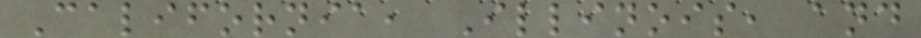California, Illinois, and
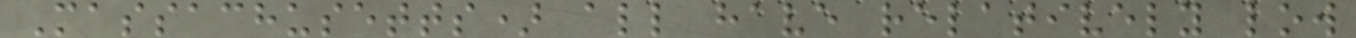Massachusetts) all have relatively low
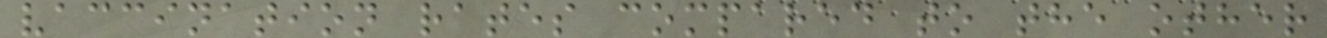vaccination rates compared to the other
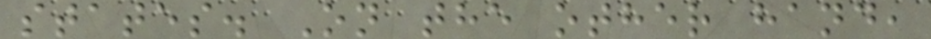states. On the other hand,
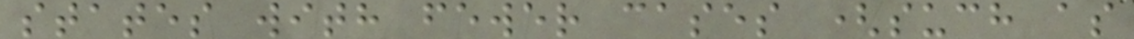states with fewer cases (such as
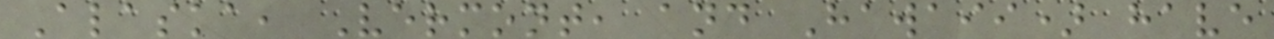Alaska, Vermont, and Hawaii) have
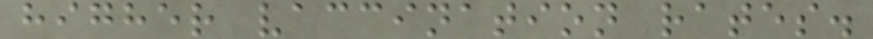higher vaccination rates.
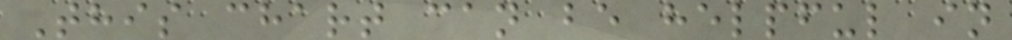This chart can be helpful in
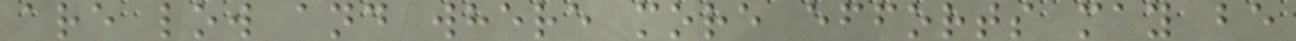are low and where more efforts may be
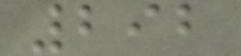292
